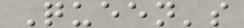Queen's
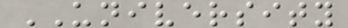UNIVERSITY
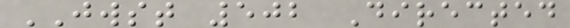JWST 502 Directed
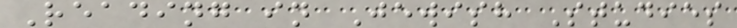Reading in Jewish Studies
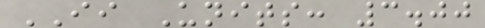II Units: 3.00
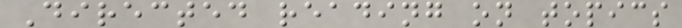Directed reading on topics
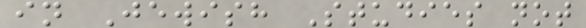in Jewish Studies not
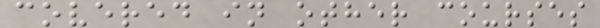covered in other courses
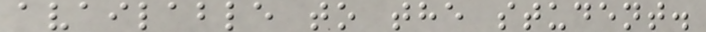available to the student.
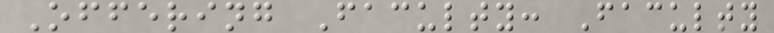Offering Faculty: Faculty
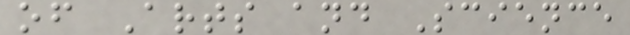of Arts and Science
